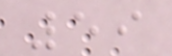59
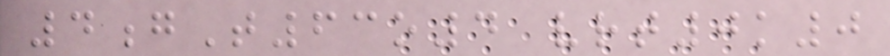4gT63o4 vrt0k0
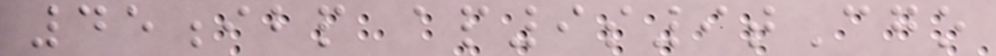45ibp ap9s9tCgo
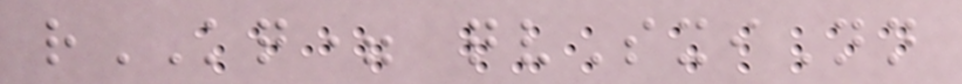rKQ= qvSxiNn
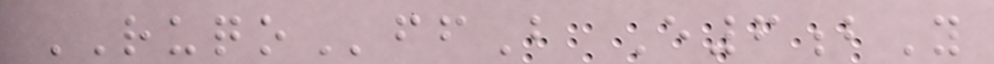RUQOffB E6bY
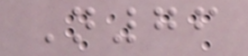N76
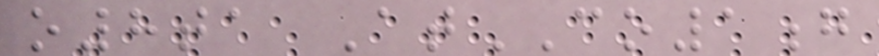o8ta AtCO1g
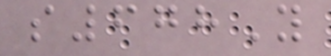s678Y
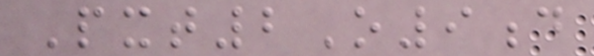Pxt2O9d
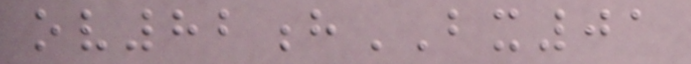ov82hBX01
